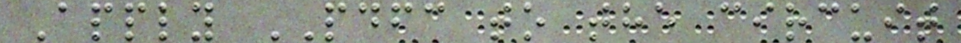Apply PDFC to the circuit
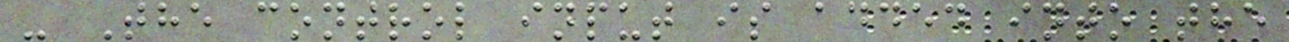- The control input is added into the
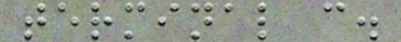terminal c.
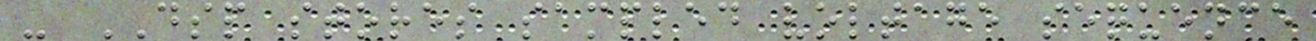- DSP stores sampled voltage sequence
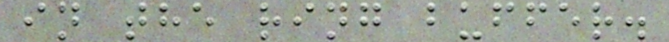in the ring buffer.
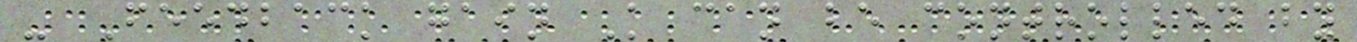- Feedback gain K can be controlled by
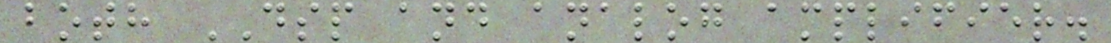both DSP and analog amplifier.
